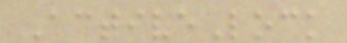ActiveLock
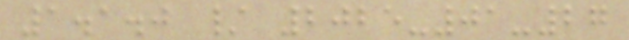1.1.0 / 2025-01-27
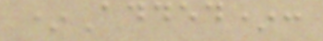*Added*:
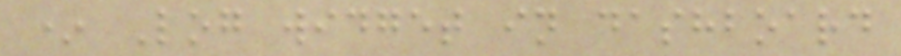* Log widget in dashboard
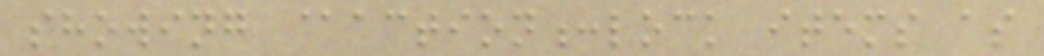showing @action:lock items as
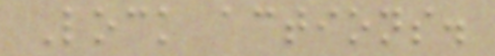Lock actions.
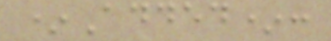*Added*:
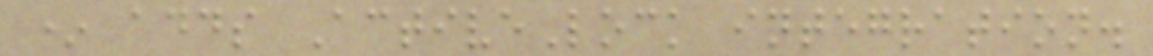* adds ActiveLock integration.
